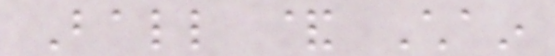Ball & Chain
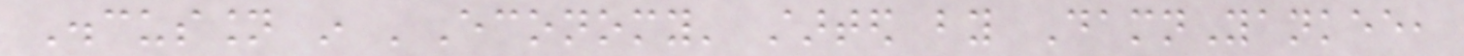Discussion in 'Economy' started by DamnYankee,
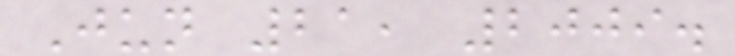Jun 21, 2009.
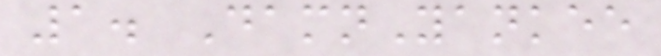1. DamnYankee
